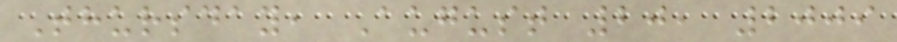Thursday, August 20, 2009
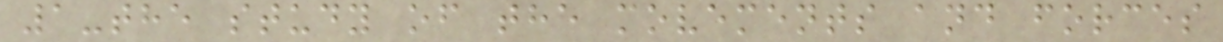1-the study of the movements and forces
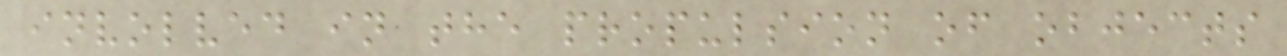involved in the propulsion of objects
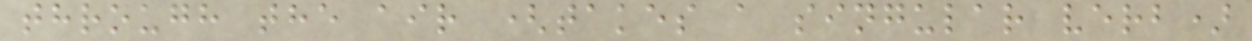through the air (takes a singular verb)
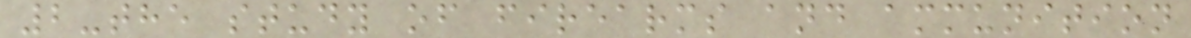2-the study of firearms and ammunition
